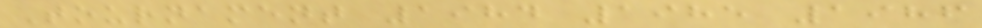Tournament 1984 1985 1986
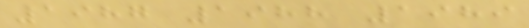1987 1988 1989
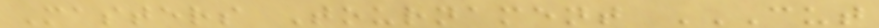Masters Tournament CUT
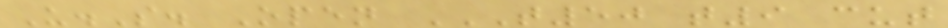U.S. Open T50 T9 CUT
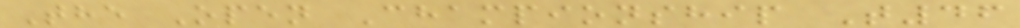The Open Championship T46
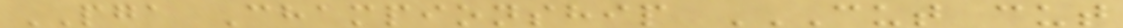PGA Championship CUT CUT
